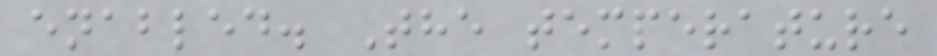enabled. The temperature
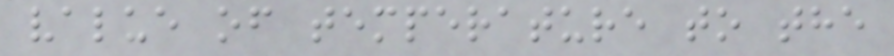value of temperature to the
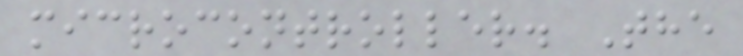microcontroller. The
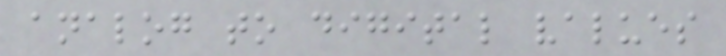analog to digital values
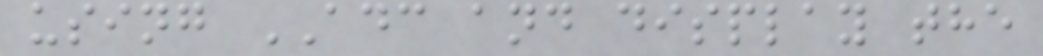using ADC and display the
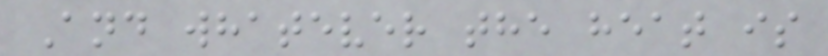And whatever the heat is
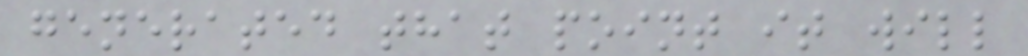generated that point it will
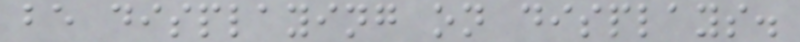be displaying on displays.
